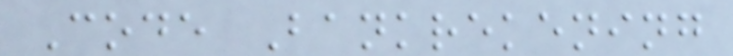Code Bankrekening
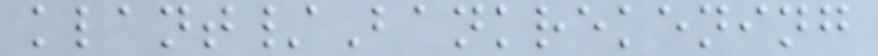klant/Bankrekening
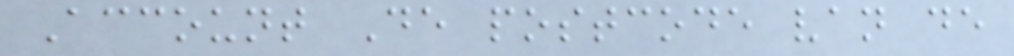Account De postcode van de
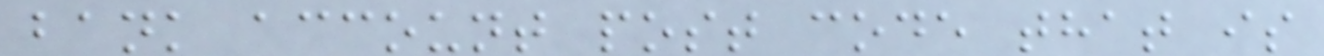bank account post code that is
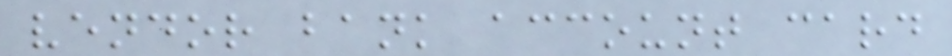vendor bank account card
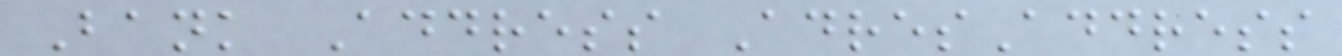Bank Address AdresAddress
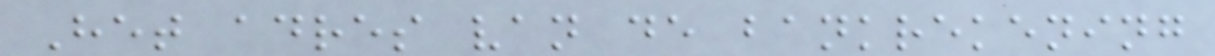Het adres van de bankrekening
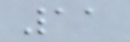11
